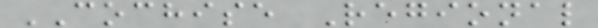COCHISE Regional
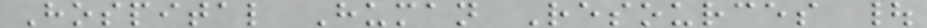Hospital Human Resources |
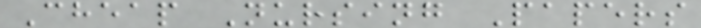Cheap Nursing Papers
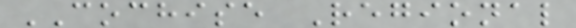COCHISE Regional
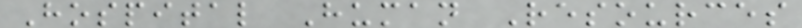Hospital Human Resources
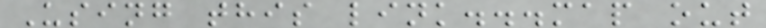Using this link...map out
